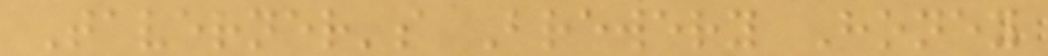Taverner's Brewery Honey
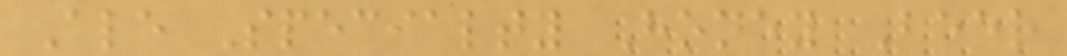Ale Specialty Honey Beer
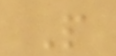P
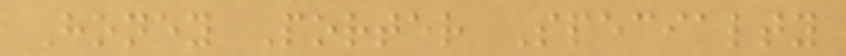Honey Porter Specialty
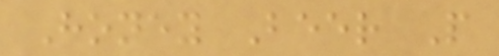Honey Beer P
